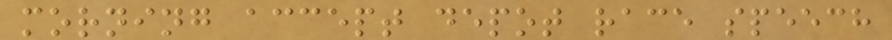morning accept depot race speech
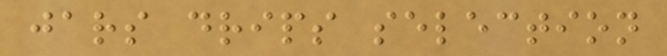jars drips selection
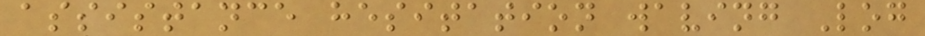assistance hesitation waving Log
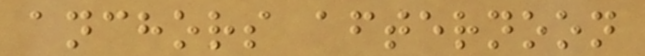anchors afternoon
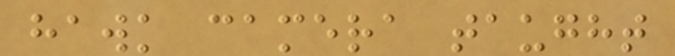hawk camera taught
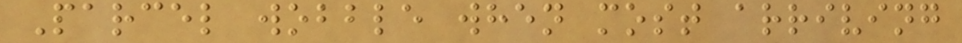Parcel wobble when most arriving
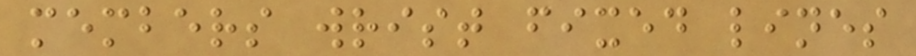members wrist fixed lines
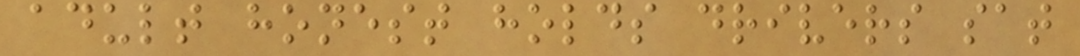adult honest holds drivers sat
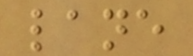lane
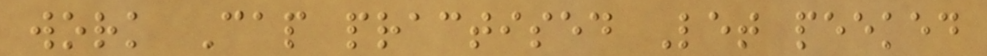work Cap practised Let peeked
